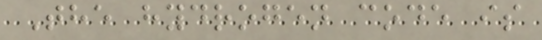The hydrogen code is
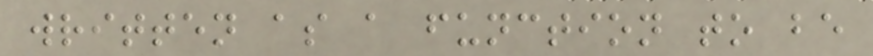written as a function to be
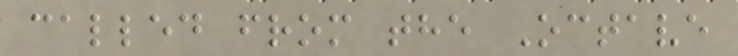called from the Octave
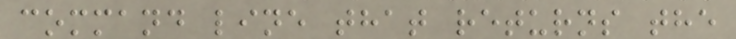command line that returns the
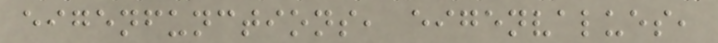eigenfunctions, eigenvalues,
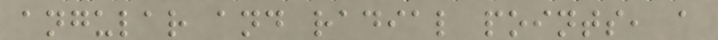angular and radial points, a
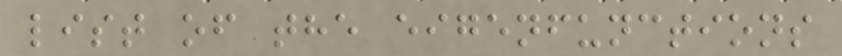list of the eigenfunctions
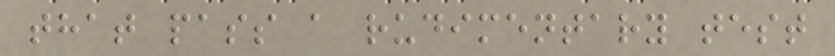that pass a rudimentary test
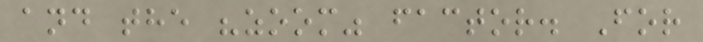and the "zoom" factor. For
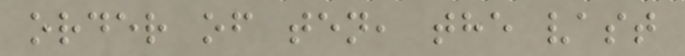order of ten, the vast
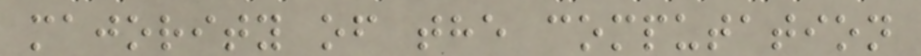majority of the computation
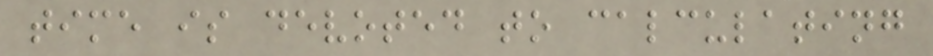time is devoted to calculating
